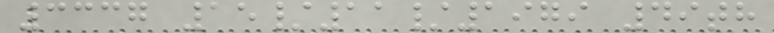3337 15/11/1979 49th
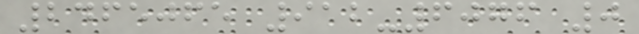2465065 912-6076 0
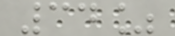34%
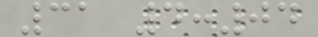31 4:04
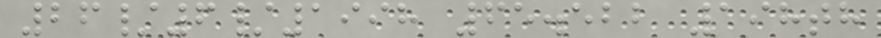26/6/1998 65.522 198th
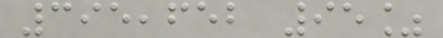395,652 95%
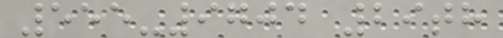555-9704 29th
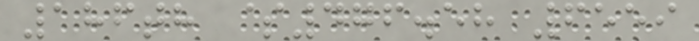186th $476.58 6559
